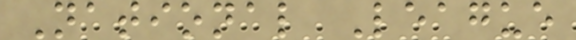National League
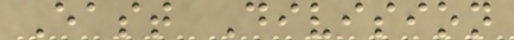East Division
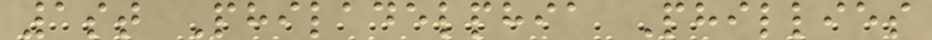1st Philadelphia Phillies
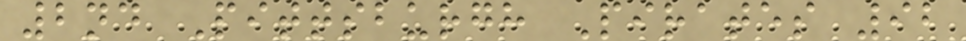2nd Pittsburgh Pirates 92
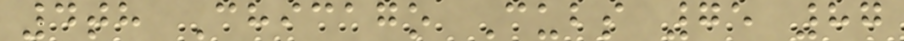4th Chicago Cubs 75 87
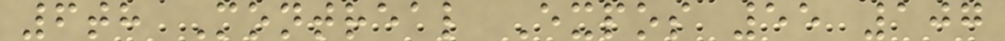6th Montreal Expos 55 107
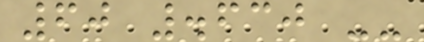60 .630 --
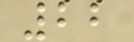22
